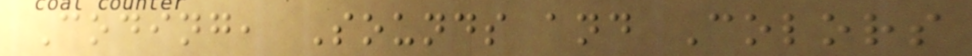Coding, Sounds and Colors
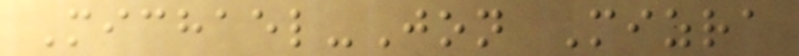Michael-Jon Mizra
